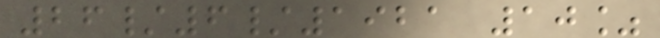26/6/1921 10%
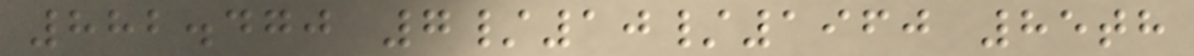882.470 7/10/1960 85th
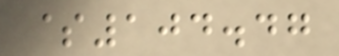$104.47
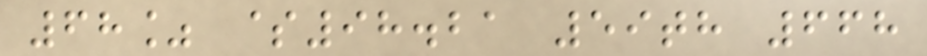68% $98.21 59th 668
